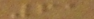61
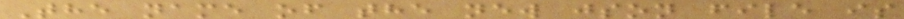The name of the new json file is
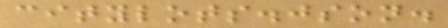citylots.json.
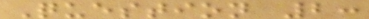Question 2:
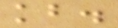kb.
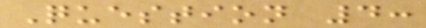Question 4:
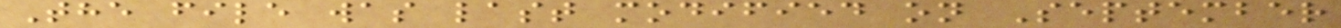The file was last modified on September
